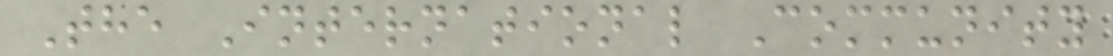The International Community
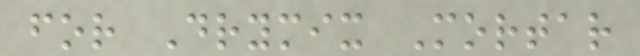for Drymix Mortar
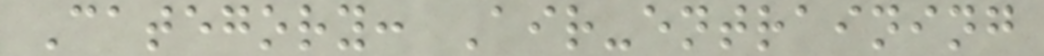Category: Air-entraining
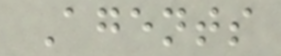Agents
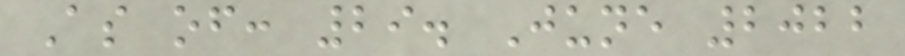As of: 29. June 2022
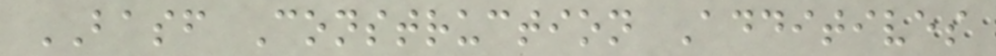BASF Construction Additives
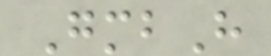GmbH
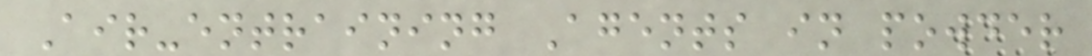Air-entraining Agents in powder
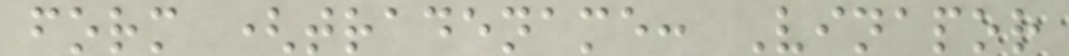form (tradename: Vinapor
